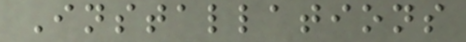Installations
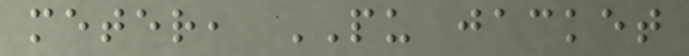meter, PU jacket
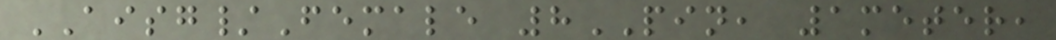AISG/Female 8PIN, 1meter,
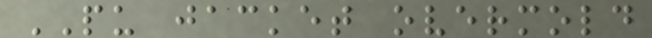PU jacket overmold
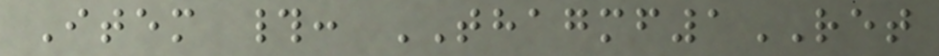Item #: THAGMF1RET
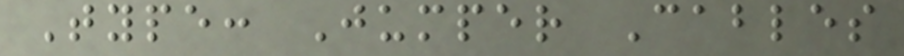Type: Jumper Cables
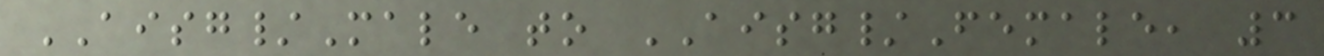AISG/Male to AISG/Female, 3
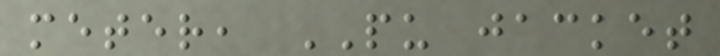meter, PU jacket
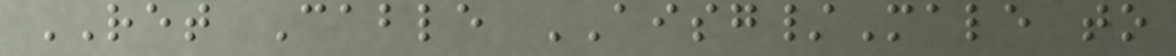RET Cable AISG/Male to
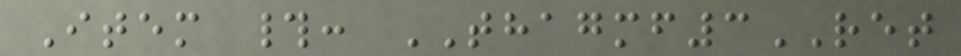Item #: THAGMF3RET
